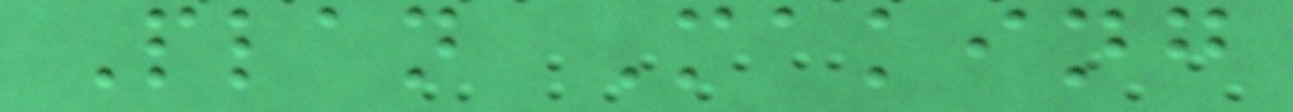Plan Making
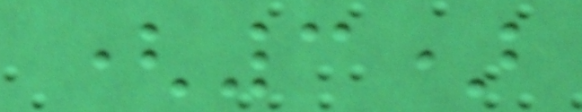(3)
